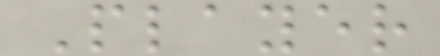Player
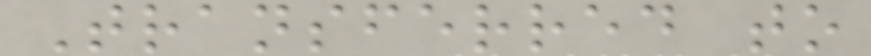Transferred to
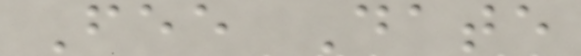Fee Date
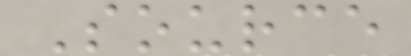Source
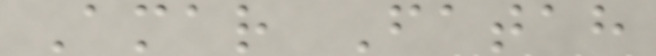Amar Fatah
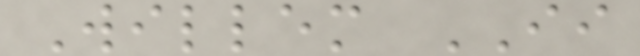Willem II
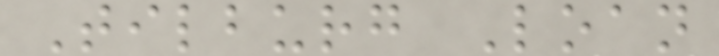Tilburg Loan
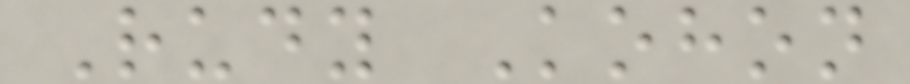Rudy Kohon
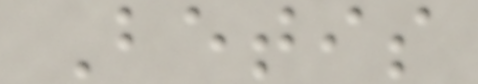Betis
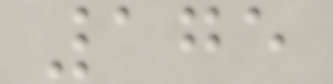175
